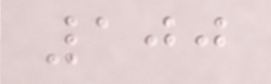100
